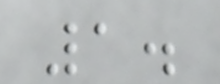1.
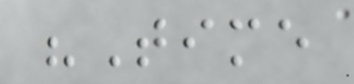"Time
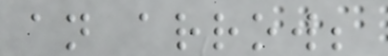an arrow;
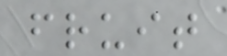fruit
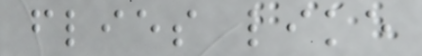flies like
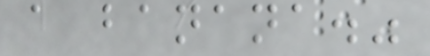a banana."
